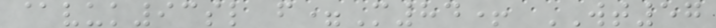@vuk93sl f=M84+ WT57
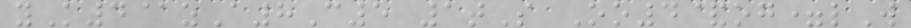yK4@zA8C5 1tS Oo4&og=lW
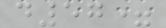d57=
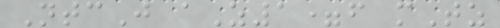NtcJ aZ1=f mTz
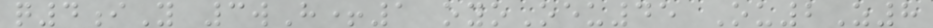q4iY 3wH+1 oyoOeu45 Ou2Z8
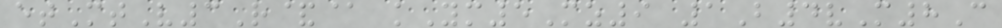etMtV3R&@ kYm5Mz9 1B4vM8C
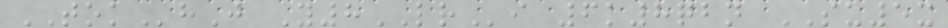TOKhJ Y8LRi 6k8qbn SU5x
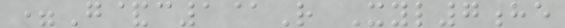=G&c1@R Xyl7he
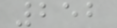252
